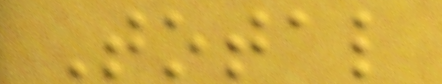Total
